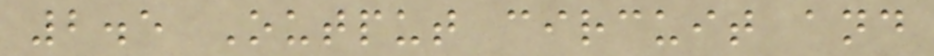2.5 Output circuit and
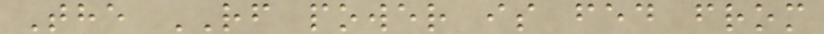The RF power is fed from
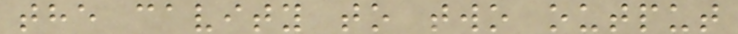the cavity to two output
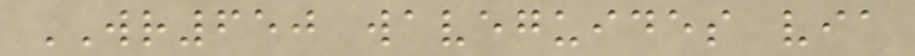WR650 waveguides via
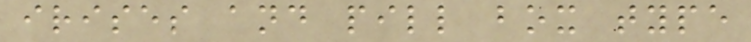irises and pill box type
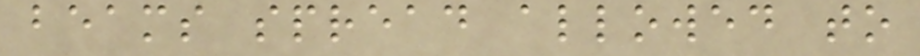beams spread allowed to
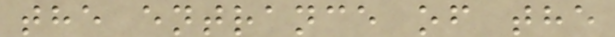the entrance of the
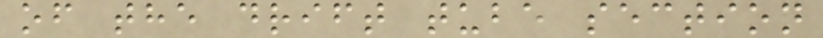of the drift tube section
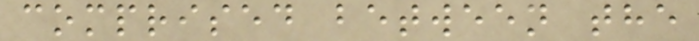comprised between the
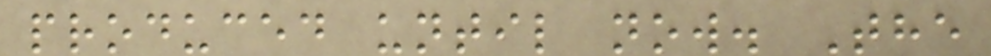produced until now. The
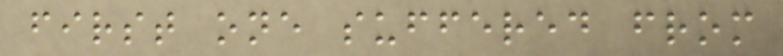first one suffered from
